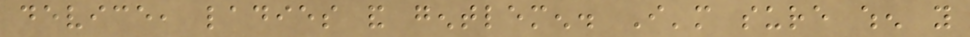device, ladies and gentlemen. I'm sure when you
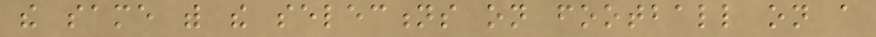the same with the selections on football on a
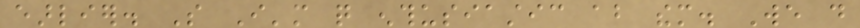earlier. So I'm quite enthusiastic about them. We do
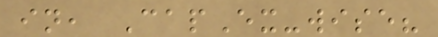in, CapEx-wise?
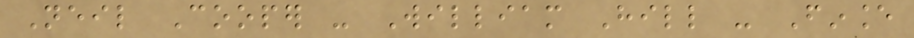Neil Cooper - William Hill - Finance
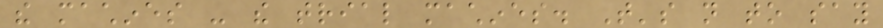the machines - the trial machines. That's not to say
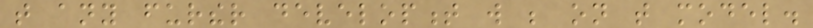that any further development will be on that model.
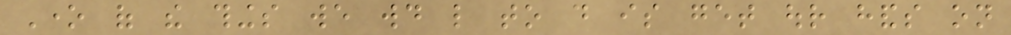One of the things we would like to do is get our hands on
